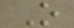O
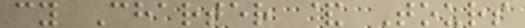cy Charter & Tours
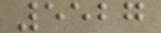5527
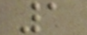1
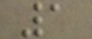1
